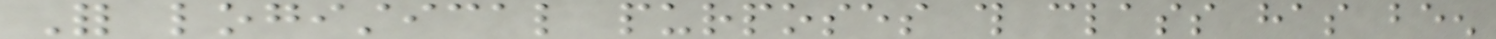For logistical purposes this class has been
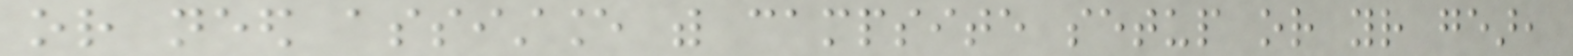or need assistance with campsite setup or your gear,
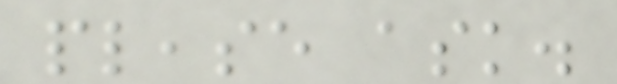please ask.
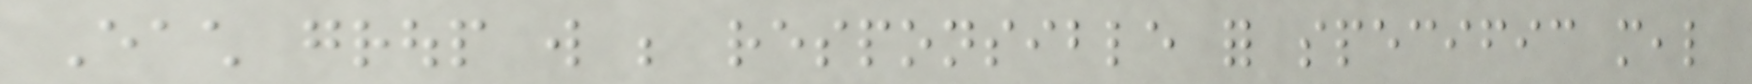Each group will be responsible for specific meal
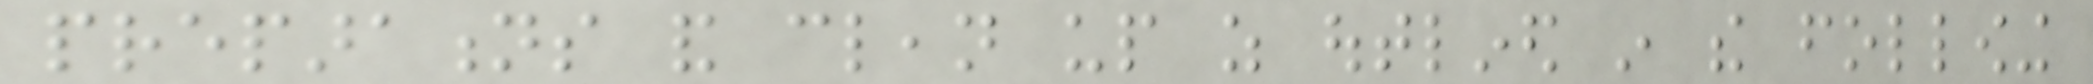preparations and clean up as outlined in the following
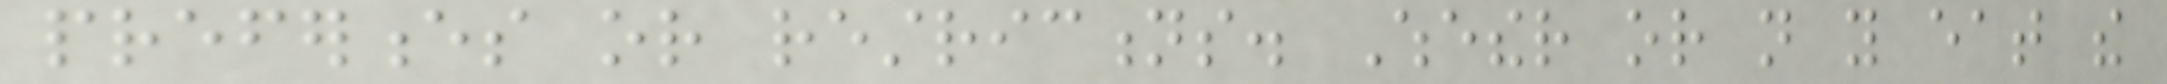preferences or restrictions. Whether or not you eat the
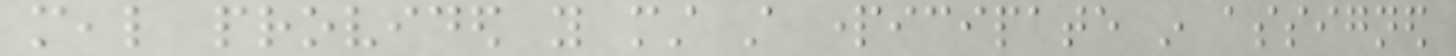meal provided you must still participate in assigned
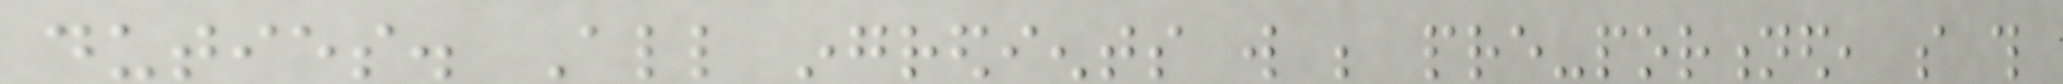duties. All ingredients will be pre-portioned, so this
